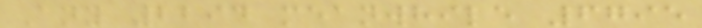Any 2294 meanwhile 6795
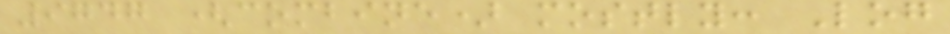9747 (combine) mostly: Log
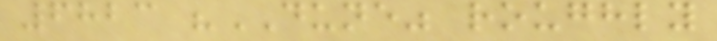6823 "DUNE" roughly
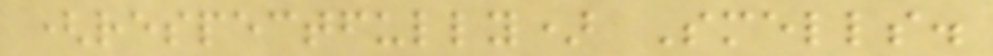(respectfully) Smells.
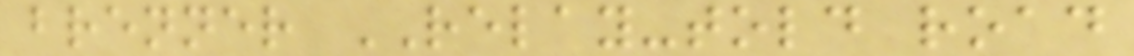brenner RELAY-told road
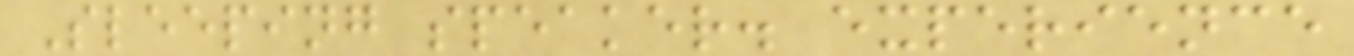Sleeping speaker. experience
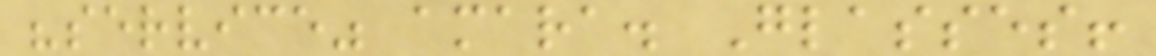"service" amara. Glasses!
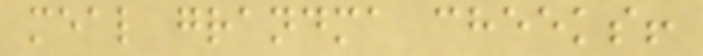meal grandma cheeks!
